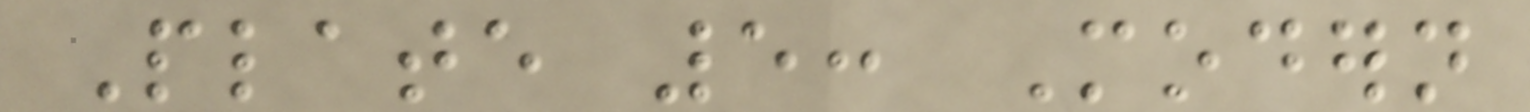Plate 5: Modern
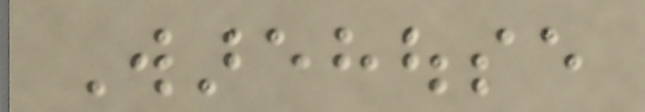Warehouse
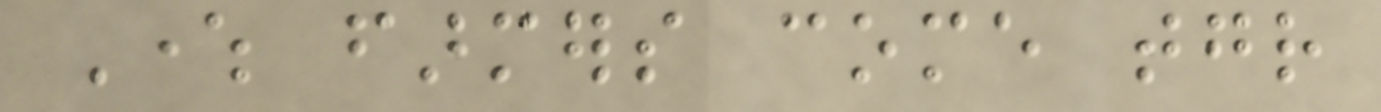Where farmers come together
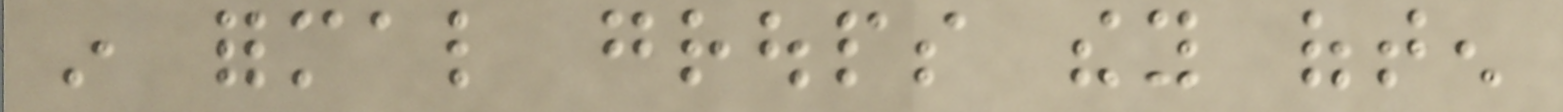in formal groups they often
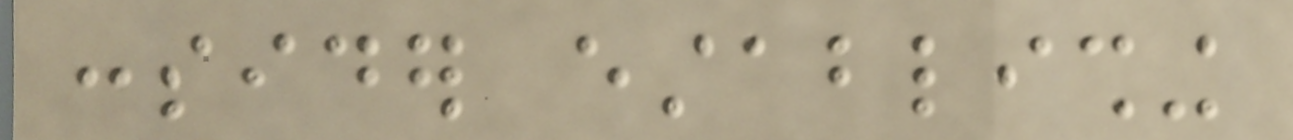consider establishing
